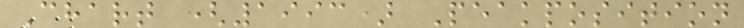Chart (1993) Peakposition
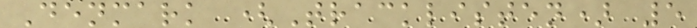Denmark (Tracklisten) 5
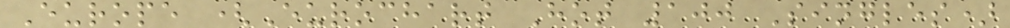Europe (Eurochart Hot 100 Singles)
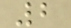2
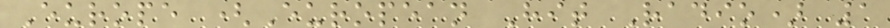Europe (European Hit Radio) 1
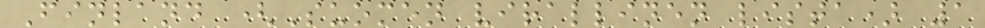Finland (Suomen virallinen lista) 1
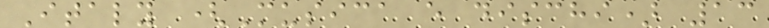Italy (Musica e dischi) 13
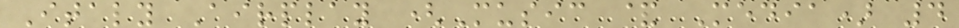Italy Airplay (Music & Media) 4
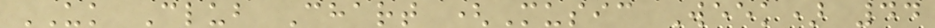UK Club Chart (Music Week) 44
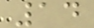14
